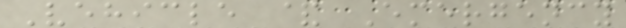Vehicle & Emergency
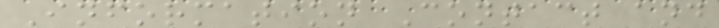Information Contact and
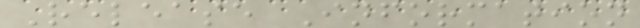Release Information
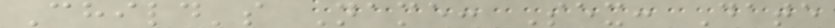Child's Name: Sex: Date
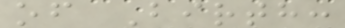of Birth:
